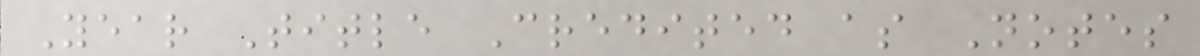Year Title Credited as Notes
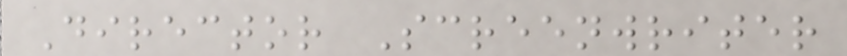Director Screenwriter
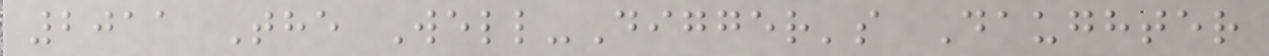2011 The Well-Digger's Daughter
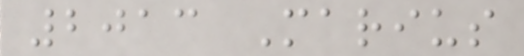2013 Marius
